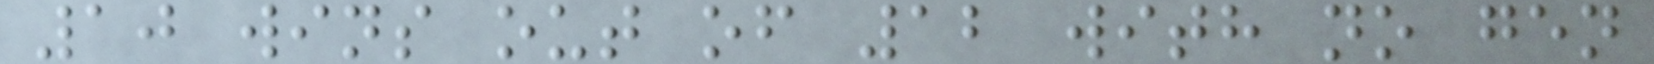10 wins out of 12 with no gen
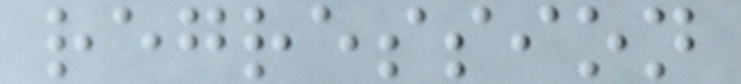regression
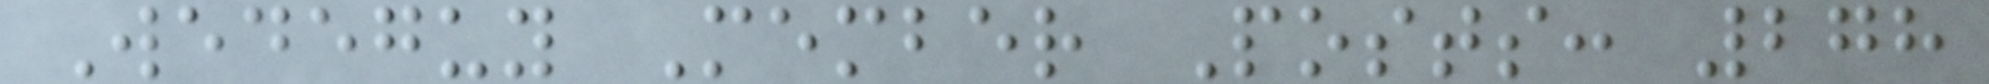Wedeguy Member Posts: 278
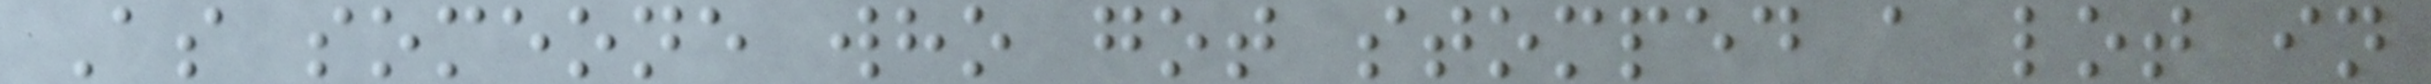As someone who got stomped a lot in
